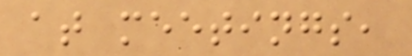at meetings,
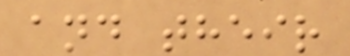and their
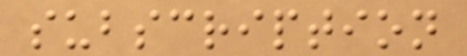subscription
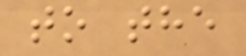to the
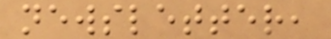newsletter,
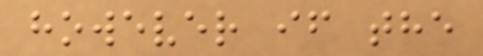however if the
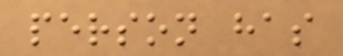person has
